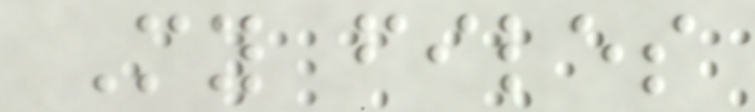My files
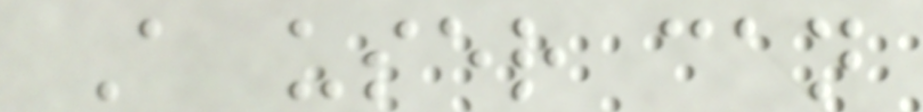A user can
